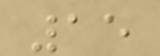15
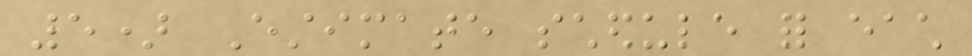5) Estimate schedule for each
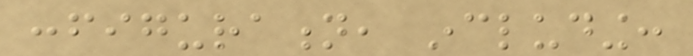configuration, including:
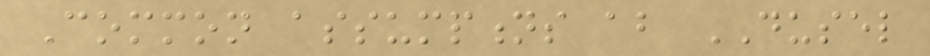Common assumptions about DUSEL
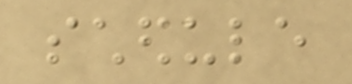schedule
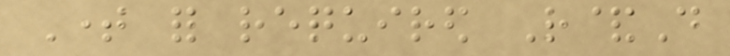Time for required R&D
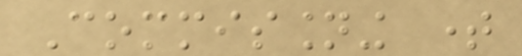Commissioning time
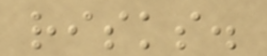risks.
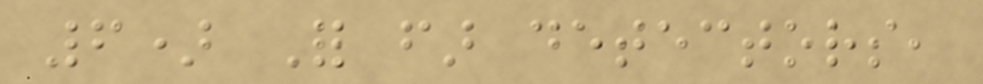6) For far detectors,
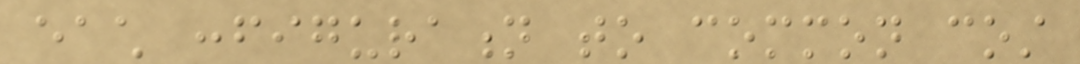each configuration to common cost
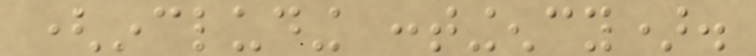(including contingency).
